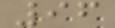96
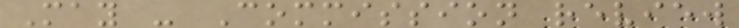May - Commission review
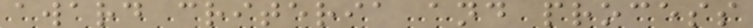award criteria and process
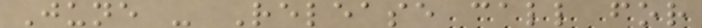June - Release call for
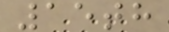15th
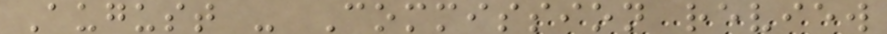August - Commission review
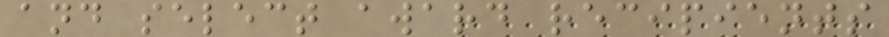and select award recipients
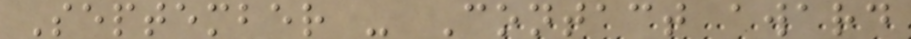September - Contact award
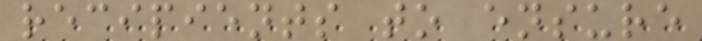recipients to ensure
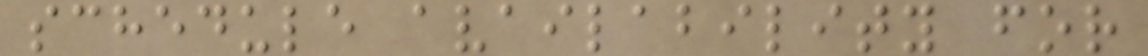schedule availability for
